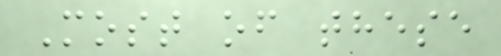Most of these
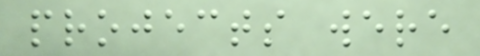projects were
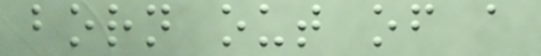born out of a
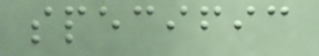specific
